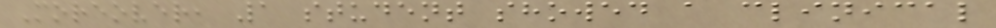Moreover, 1 student showed a clinical
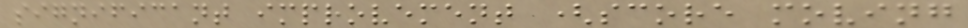significant improvement (score moving
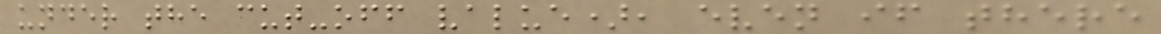under the cut-off value), even if there
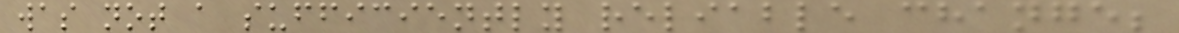was not a sufficiently reliable change;
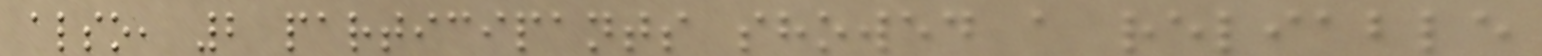also, 2 participants showed a reliable
